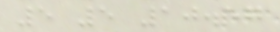5 5 10.57
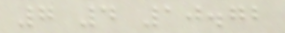7 4 10.72
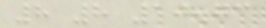8 8 10.73
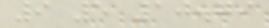9 5 10.79
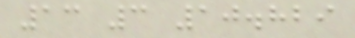13 3 10.829
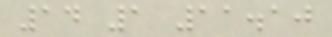14 1 11.10
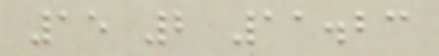15 2 11.23
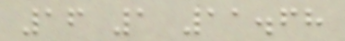16 1 11.68
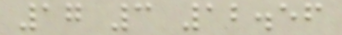17 3 12.56
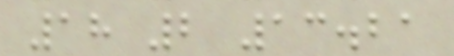18 2 13.21
